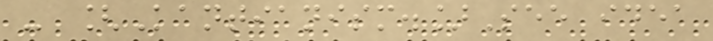- [Kantianism.]See idea
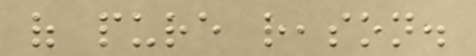of pure reason.
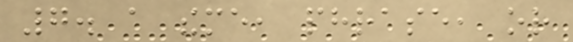7. a theme, phrase, or
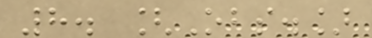8. [Obs.]
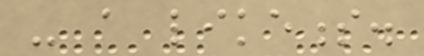- a likeness.
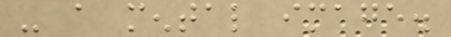- a mental image.
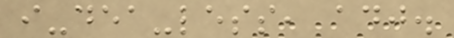i-dea-less, adj.
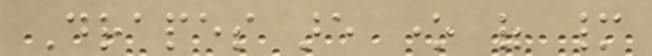Drapes are one of many
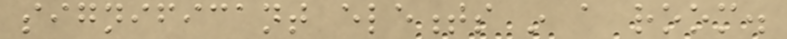significant elements in a room.
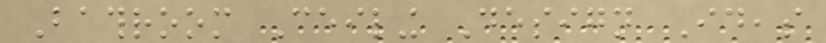Bathroom Ceiling Design Ideas
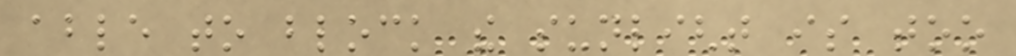able to block the sunlight is too
